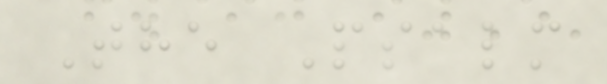The Psalm
